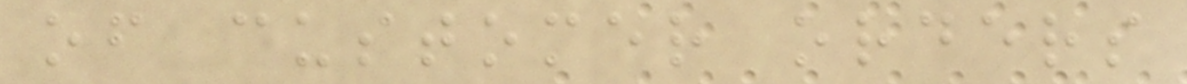of customer orders
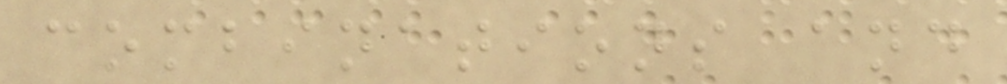combinations and
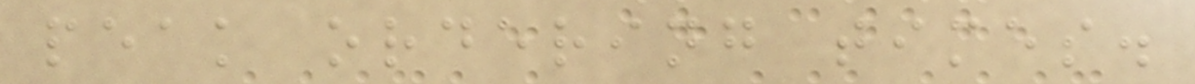peak ordering times.
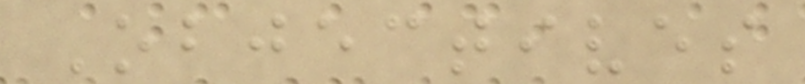Objectives
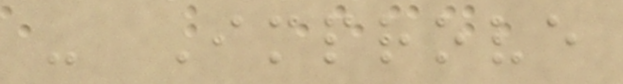- Improve
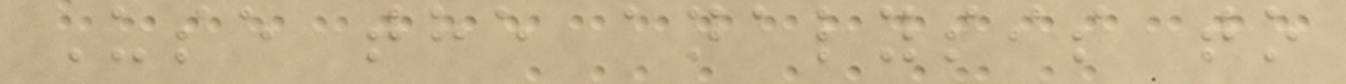Use the analysis to
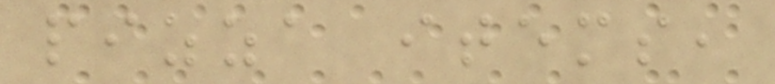pizza items,
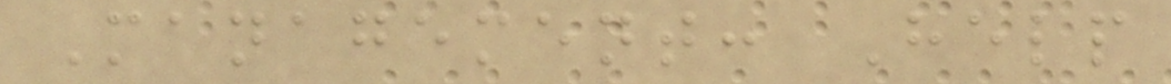Management: Help
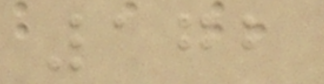172
